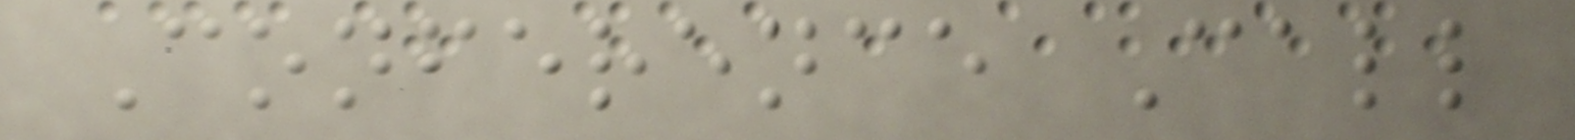Conference Call
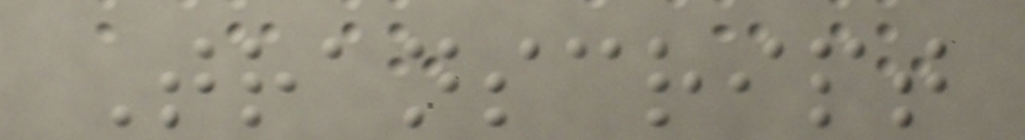Transcript
